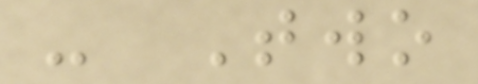- Two
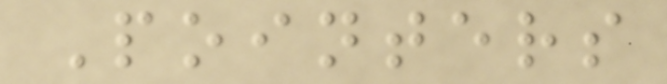Pointers
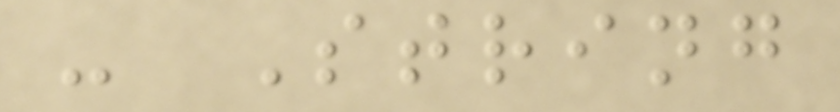- String
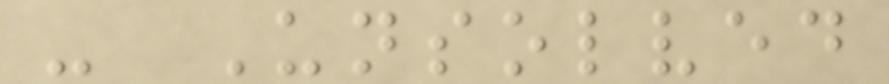- Unsolved
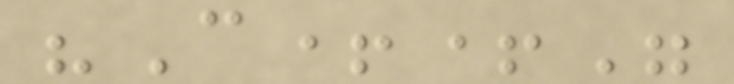"C++"
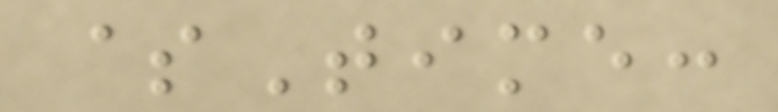$Time:
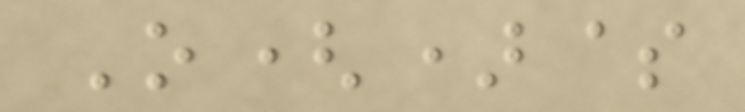O()$
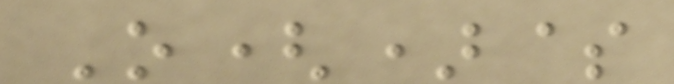O()$
